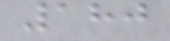180
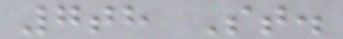7th St.
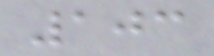103
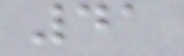41
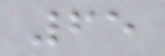65
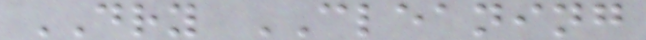DRY CLEANING
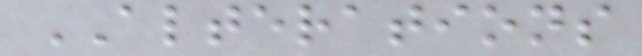ALTERATIONS
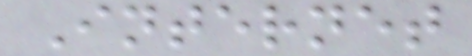Internet
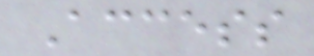Access
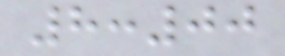8:00
